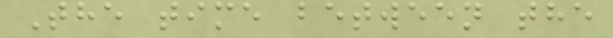The time between the
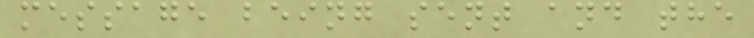message being sent and the
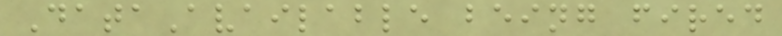DataAvailable being fired
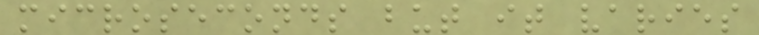microseconds but it varies
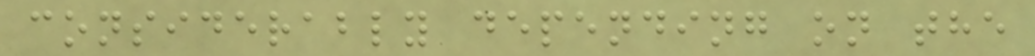considerably depending on the
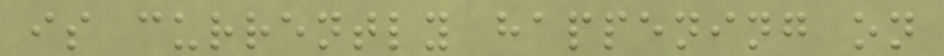is currently happening on
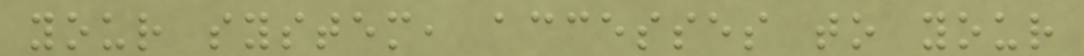your system, accesses to your
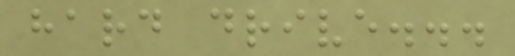hard drive...
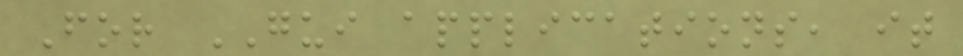For GUI applications, it
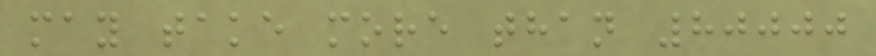may take more than 80000
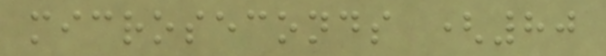microseconds (80
